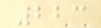223
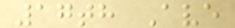17th Ave
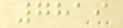7819
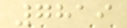7819
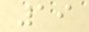19
